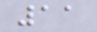11
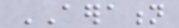AERATION
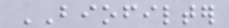BIOFILTER
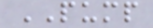PUMP
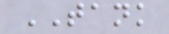TANK
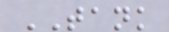TANK
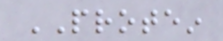PROTEIN
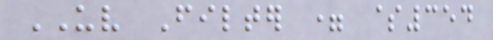UV Filter = $354
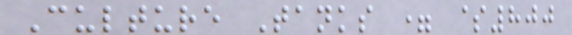Culture Tanks = $800
